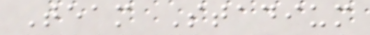Team Stadium
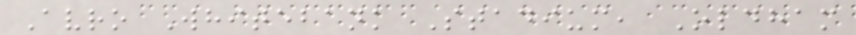Avro Whitebank Stadium, Oldham
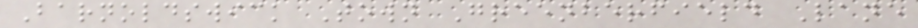Barnoldswick Town Greenberfield Lane
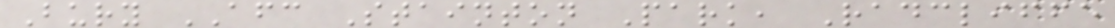Bury AFC Stainton Park, Radcliffe
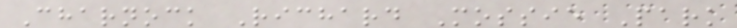Charnock Richard Mossie Park
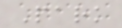Park
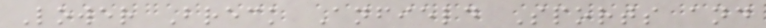Lower Breck Anfield Sports and
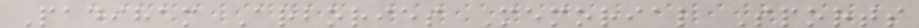Padiham Arbories Memorial Sports
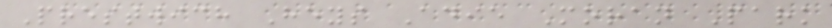Prestwich Heys Adie Moran Park
